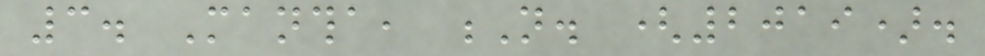3. Mantha, N. (2019).
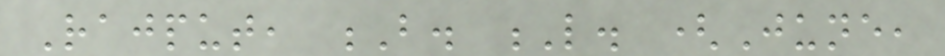Rajput, B. L. (June,
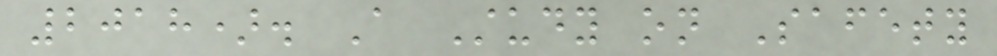2018). A Study on Safety
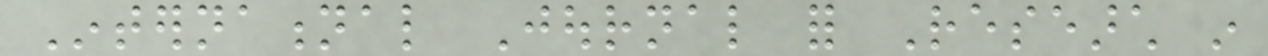International Journal for Research in
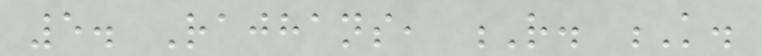5. Rajhans, R. K.
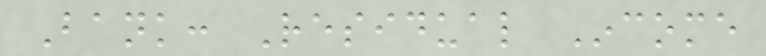Bank: Residual Income
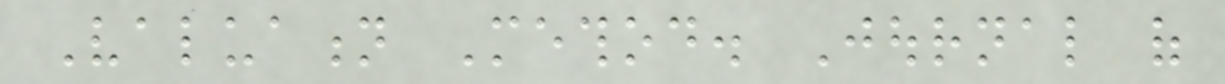Valuation Method. Journal of
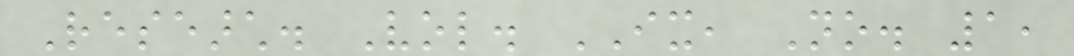Research. Vol. IX, No. 1,
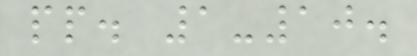pp. 1-10.
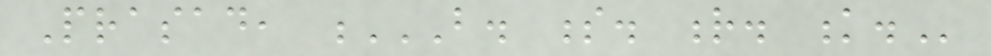Prasad, B. S. R. K.
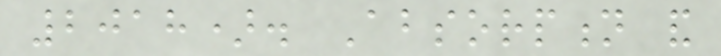2018). Absorption and
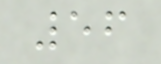56
